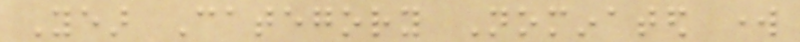Year Category Nominated work
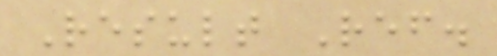Result Ref.
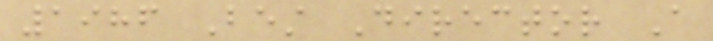1986 Best Director A
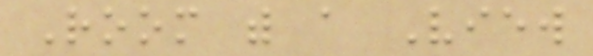Room with a View
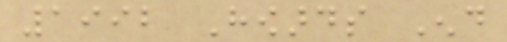1992 Howards End
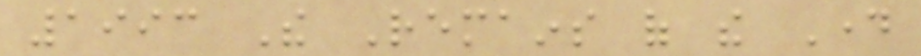1993 The Remains of the Day
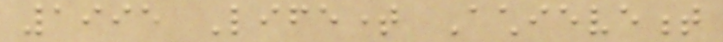1995 Lifetime Achievement
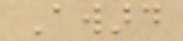Award
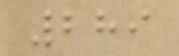289
